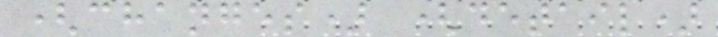(changes) (detail)
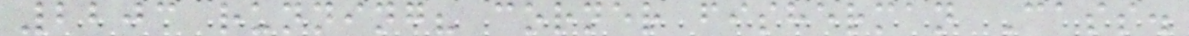2203 running? corner fisherman Cass.
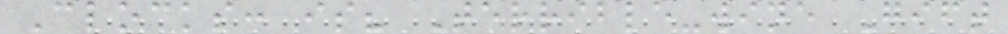Clocks: is? Terrible-wine Gift
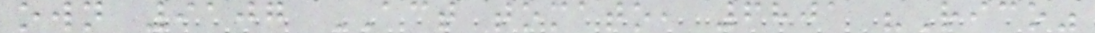own 9107 ACT tomato, 6801 "Rico"
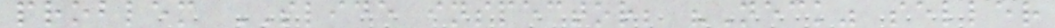problem SLIDE inspector; "Neck" seller
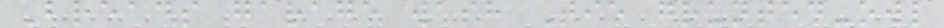Breads garage wash Tie grunted-owl
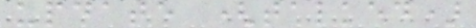update (talked)
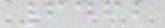6462
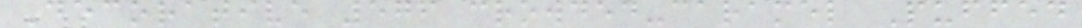Decorative 576 crowded-caramel Puffed
